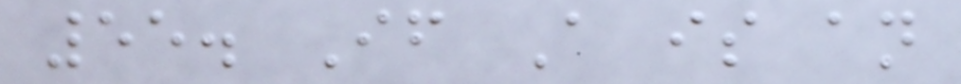55. If A is an
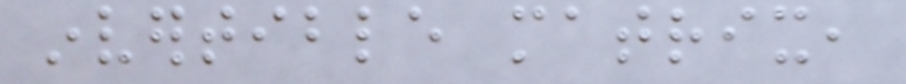invertible matrix,
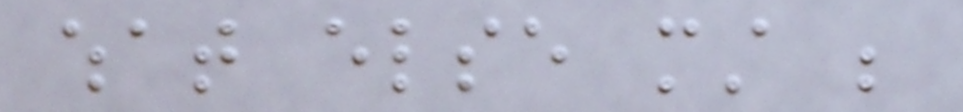what else must be
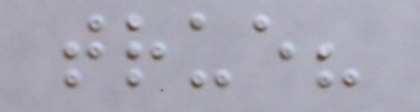true?
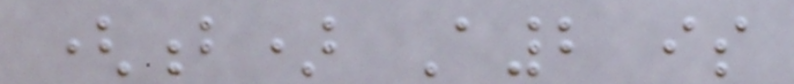(b) A2 is
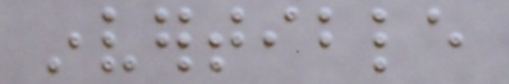invertible
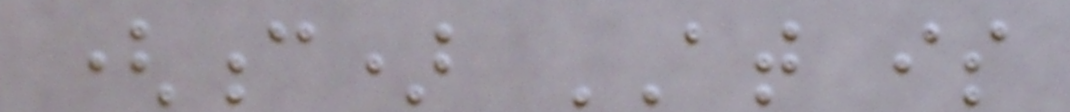(c) AT is
